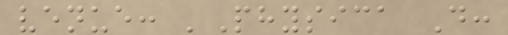venue: 'Physica D:
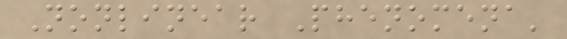Nonlinear Phenomena'
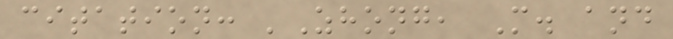citation: 'Zhong, M. and
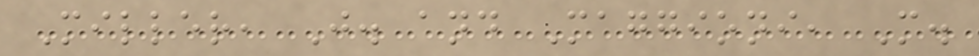Miller, J. and Maggioni, M.
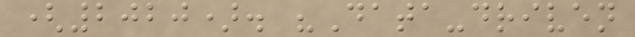(2020). "Data-driven
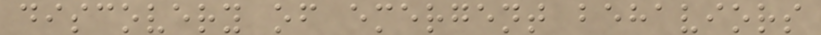discovery of emergent behaviors
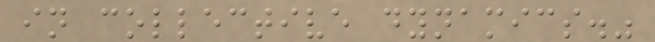in collective dynamics."
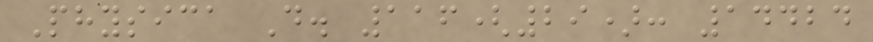Physica D. 116(29): 14424
